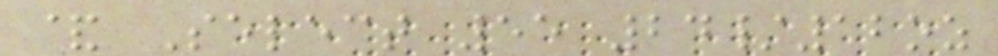& Select 55 24/12oz
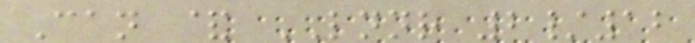Can & LNNR 2/12
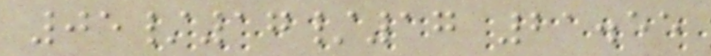05/17/17 21.55
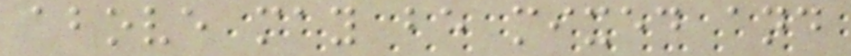above may be mixed and
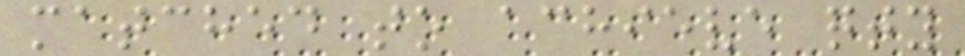matched to achieve qty
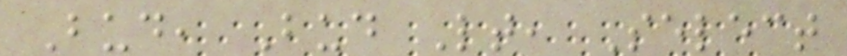Bud, Bud Lt, Select
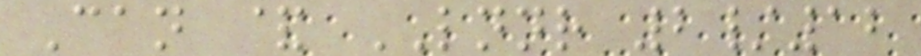Can & LNNR 2/12
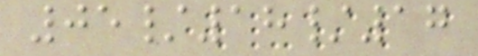05/18/17
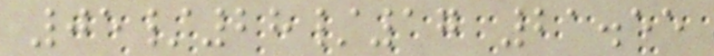05/28/17 21.55
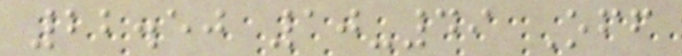22.50 10-49 Off
